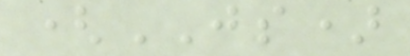(JS)
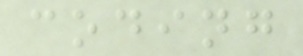coding
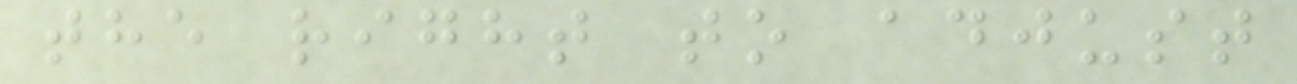the right to adjust
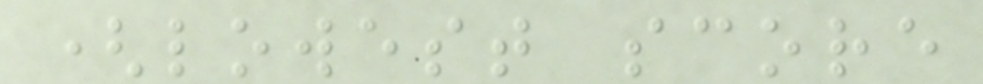(lowest score
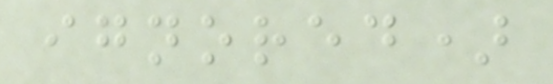ignored)
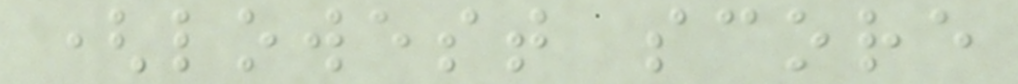(lowest score
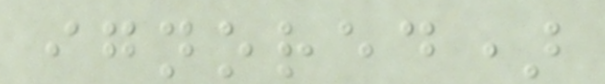ignored)
